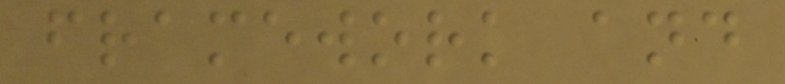framework and
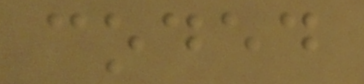coded
